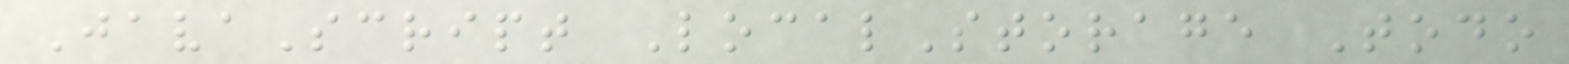JavaScript LocalStorage Todo
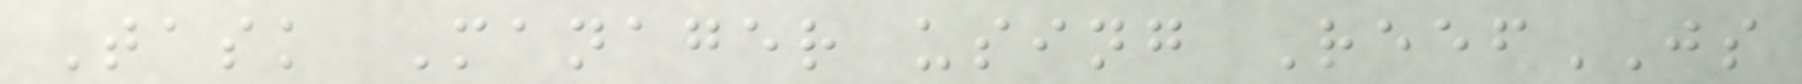Task Manager using ReefJS
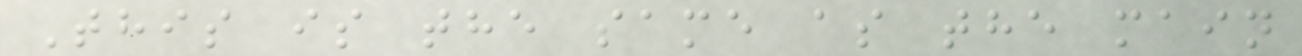This is the same as the main
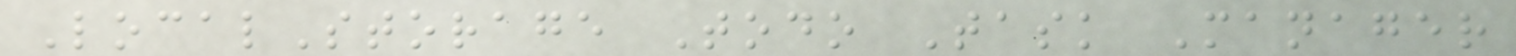LocalStorage Todo Task Manager
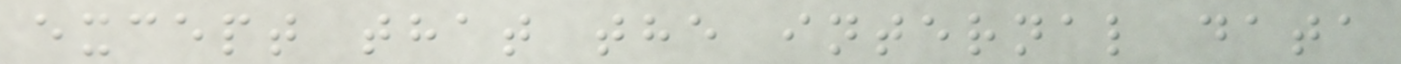except that the internal data
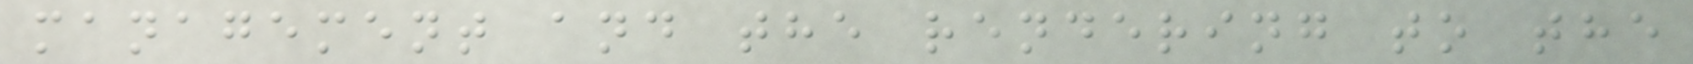management and the rendering to the
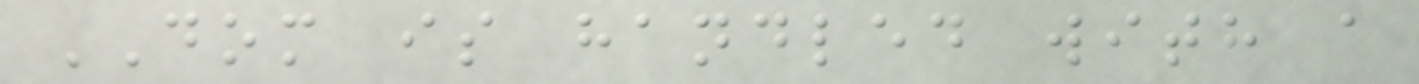DOM is handled with a
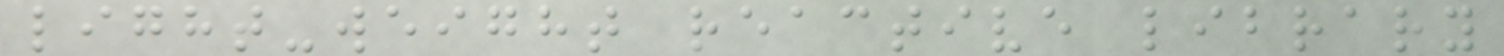light-weight reactive library
